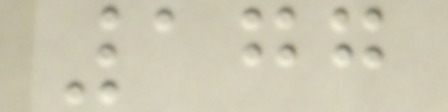177
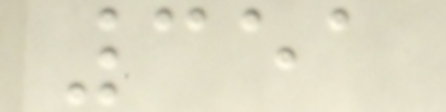351
